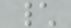\
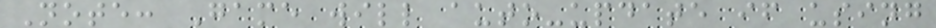Note: Game will auto-update if using
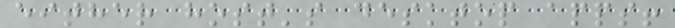either host's desktop apps!
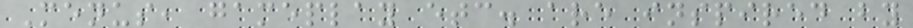Menus, gameplay etc. are inspired by
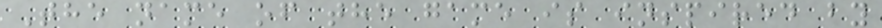The name of the game is inspired by
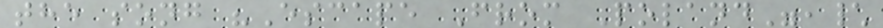the song "Escape From Poland",\
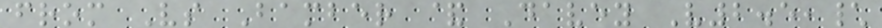from Vs Bamber & Davey V2.5,\
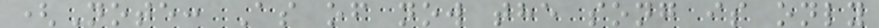(Note: As of now the song is only
